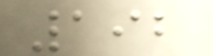192
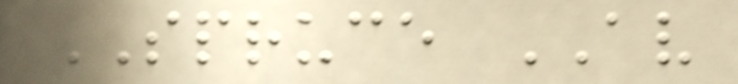SPRUCE AV
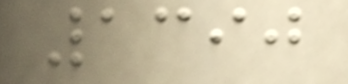1390
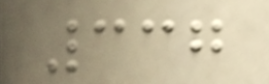337
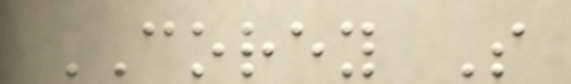COREY S
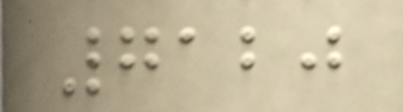7120
